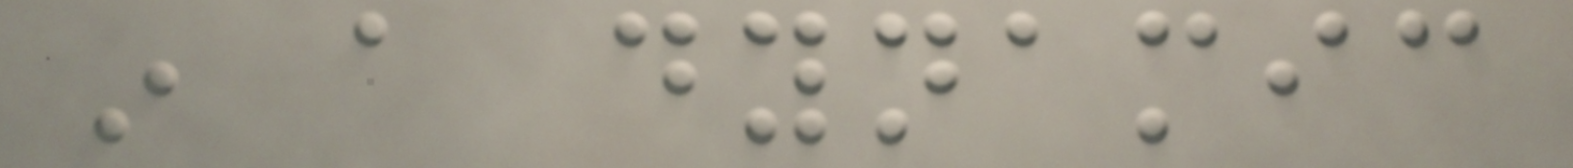in a dynamic
